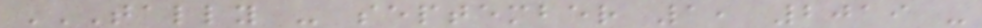TALLY - SEPTEMBER 1, 2019 -
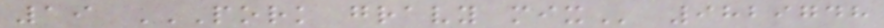19 PORK GRAVY MIX 9829748
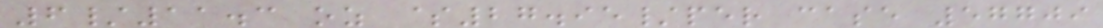6/11.3 oz $27.95/per case 57709
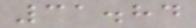31.84
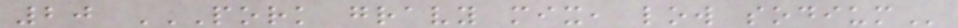20 PORK GRAVY MIX, LOW SODIUM
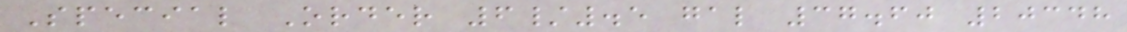Special Order 6/.5 gal 37.60 20348
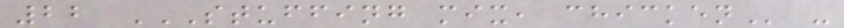22 STUFFING MIX, CHICKEN -
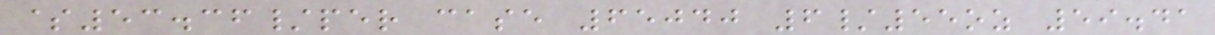$53.36/per case 65040 6/55oz 59.41
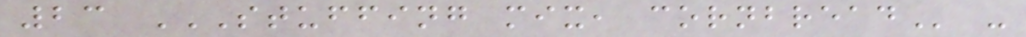23 STUFFING MIX, CORNBREAD -
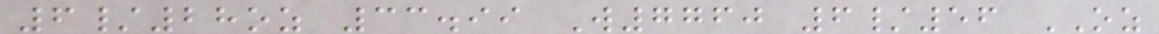6/28oz 33.99 W7760 6/56 OZ
